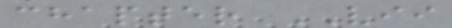chapter VII
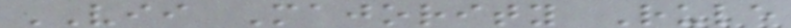VII Majority Rule
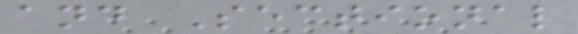and Sectional
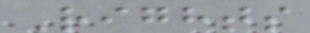Rights
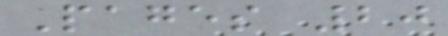Pages 20
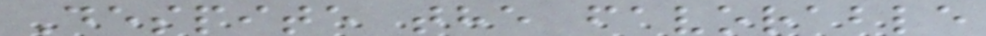Despite the favorable
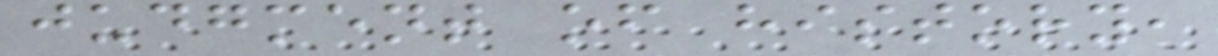judgment of history,
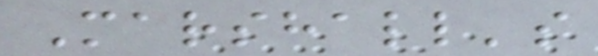Marshall's
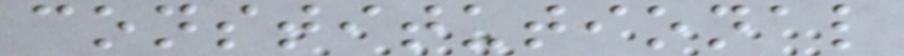constitutional
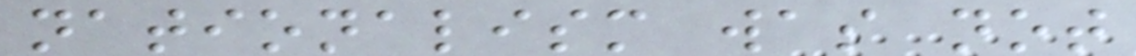nationalism was not
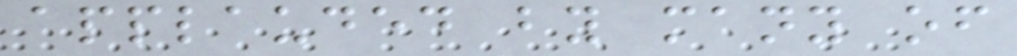applauded by many of
